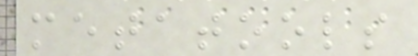metatools
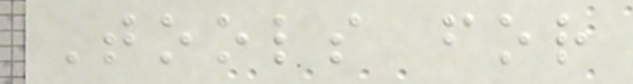Tools for
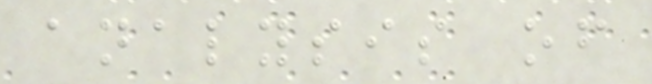analysis of
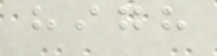high
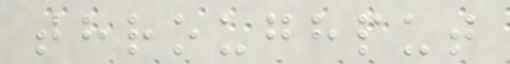throughput
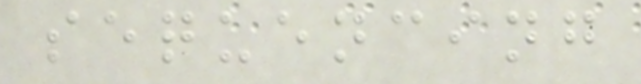sequencing
